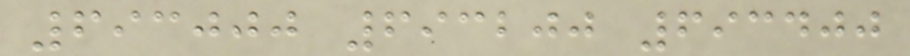693000 693200 693400
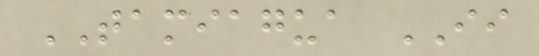TAMIAGUA II
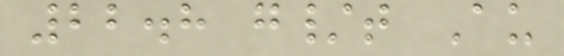22.8 g/t Au
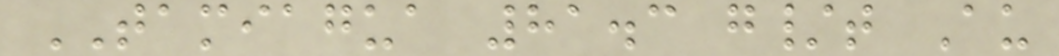TAMIAGUA 81.3 g/t Au
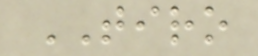TIRO
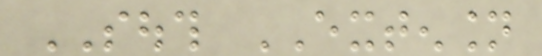SOUTH EXTENSION
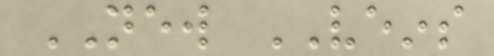NEW VEINS
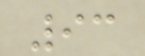93
